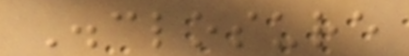Disclosure
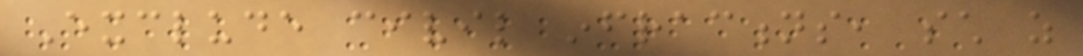Exclude civil infractions, such as
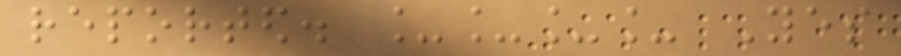reported. ____ Yes
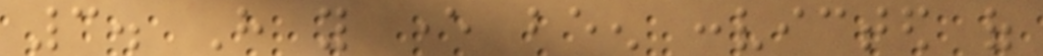3. Have you ever been convicted of
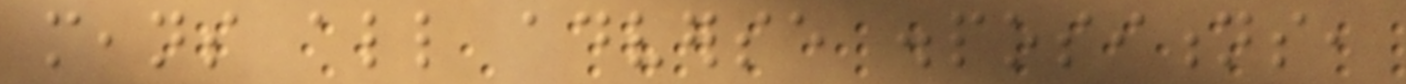means all adverse dispositions,
